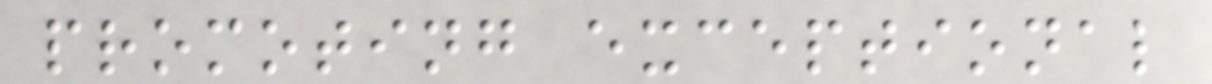promoting exceptional
